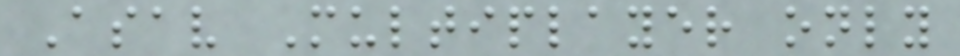Asav Multiplayer only
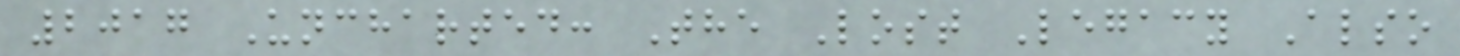2017 Uncharted: The Lost Legacy Also
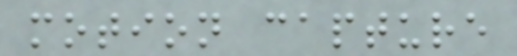motion capture
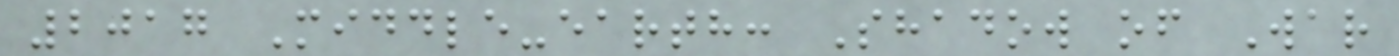2017 Middle-earth: Shadow of War
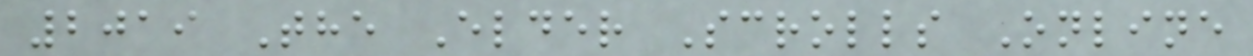2019 The Elder Scrolls Online
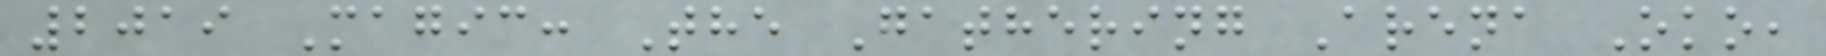2019 Magic: The Gathering Arena Oko,
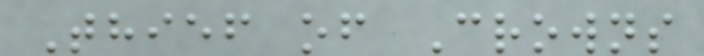Thief of Crowns
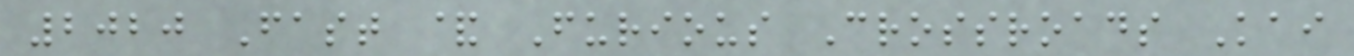2020 Fast & Furious Crossroads Kai
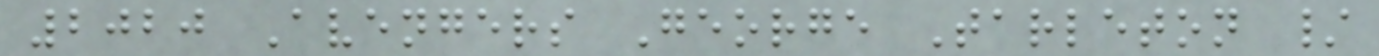2020 Avengers George Tarleton /
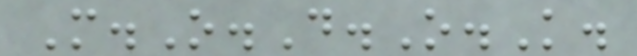M.O.D.O.K.
